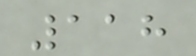118
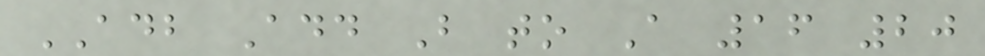ADB Add B to A 16 20
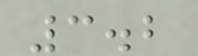3.2
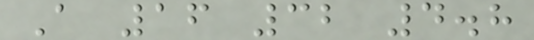A 16 32 4.8
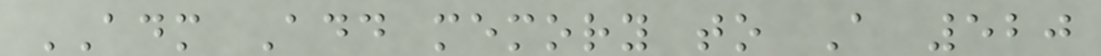ADM Add memory to A 520
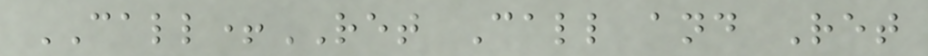CALL+RET Call and Ret
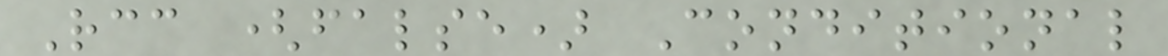Rcc (false) Conditional
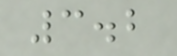3.2
